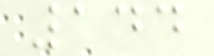144
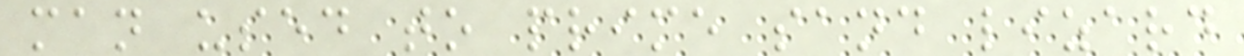man used to prime sand lizard
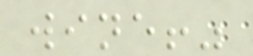wine!"
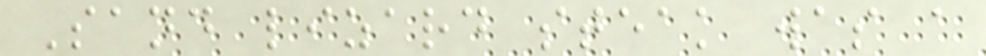Sand lizard steak was a
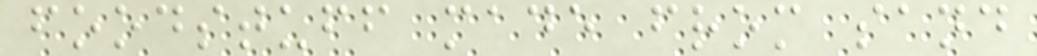foodstuff made from sand
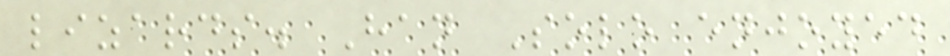lizards. Han Solo enjoyed
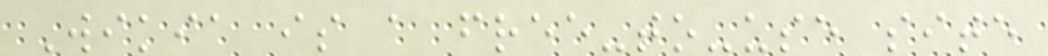Wikia is a free-to-use site
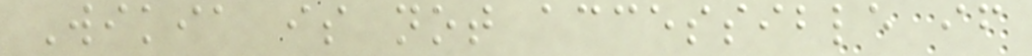Wikia is not accessible if
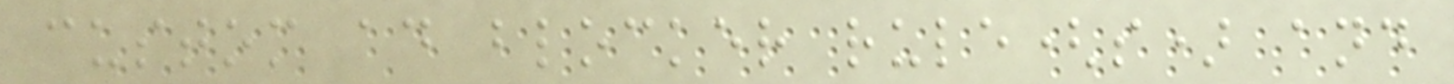custom ad blocker rule(s) and
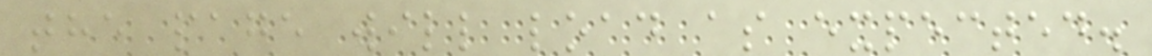the page will load as expected.
